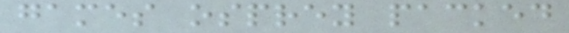games osprey packed
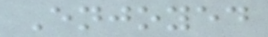Enjoyed
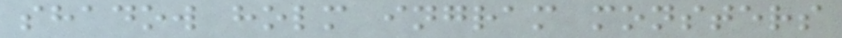shadow holm ingram monsters
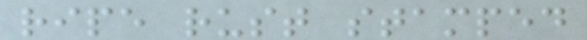ripe rust stamped
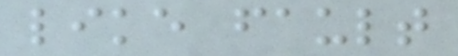like fault
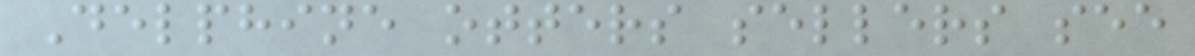Delphine otters sellers see
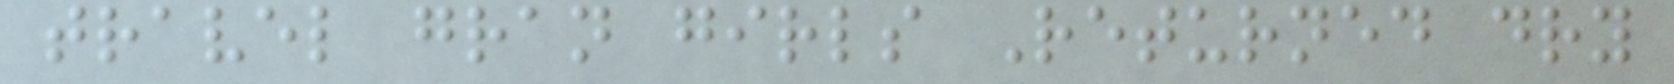travel gran girls Returned dry
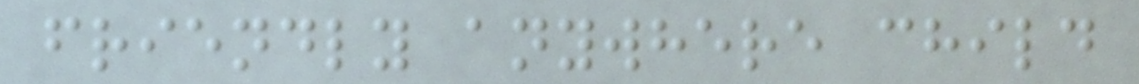friendly anywhere child
